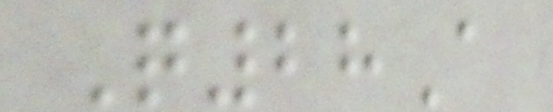Q28A
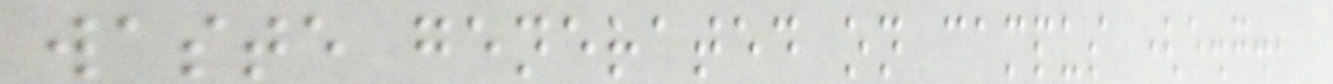waste generated on campus (e.g.,
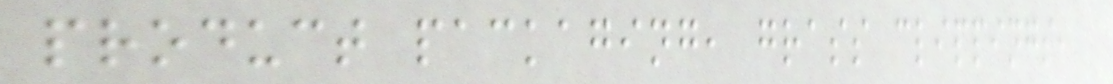product packaging, grass clippings,
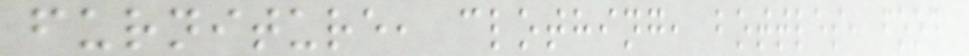furniture, clothing, bottles, food
